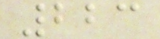223
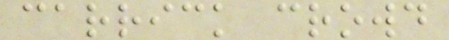carrick crowd
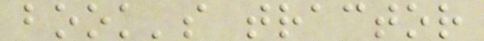book's tractor
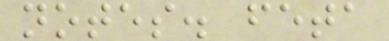notes. feta
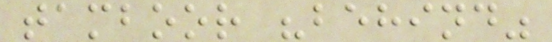tamboor "behind"
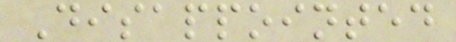Disappointed
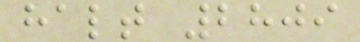halt 2809
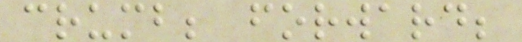crumb; forward;
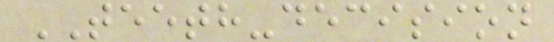TEETH-decision
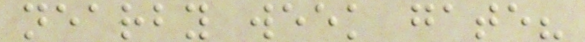nearby week gate?
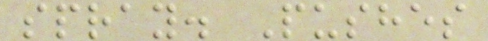spray. Pushes
